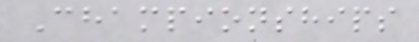Championships
